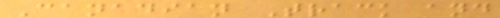Canadian Track and
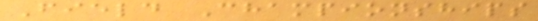Field Championships
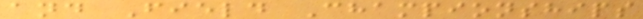and Field Championships
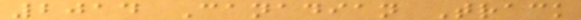2014 Canadian Track
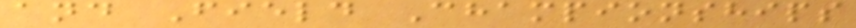and Field Championships
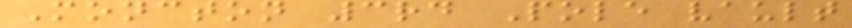Moncton 3rd Pole vault
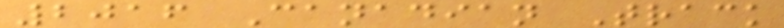2016 Canadian Track
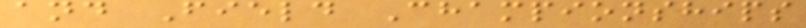and Field Championships
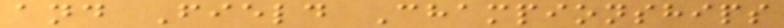and Field Championships
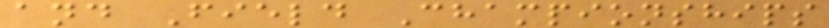and Field Championships
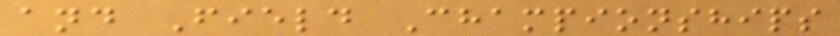and Field Championships
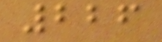226
